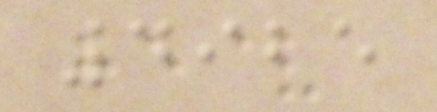4925
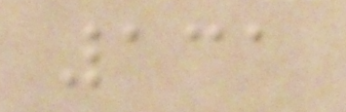131
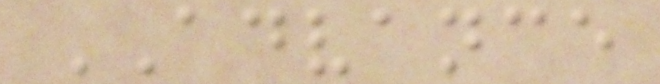ADVANCE
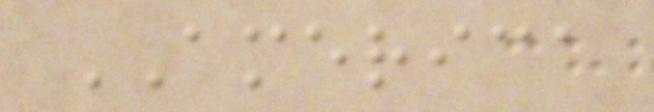AMERICA
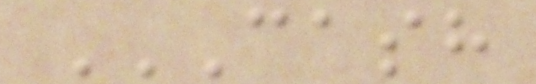CASH
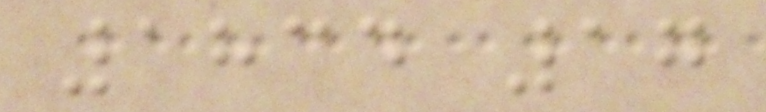1834 17
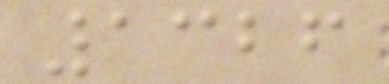1326
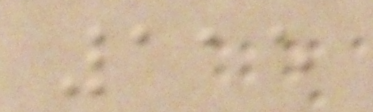115
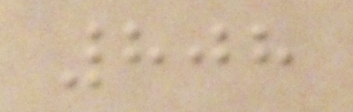808
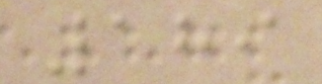189
